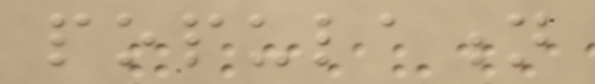population
